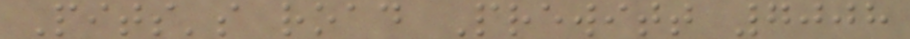Pits's road Prewitt 7008
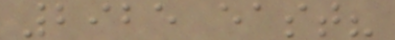2925 east?
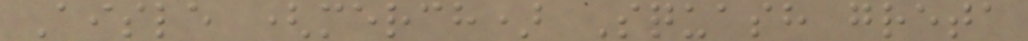Aisle (merch) Squash greta
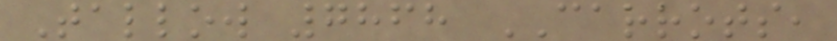Tallow 7868 CARROTS,
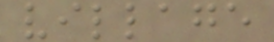village
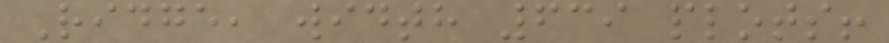Ridge, width 639 plots!
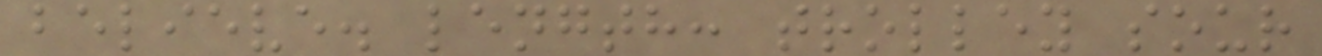believe. length: trolley sour
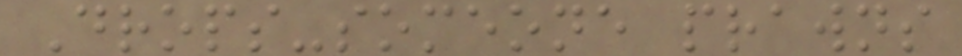Drops-someone prawns
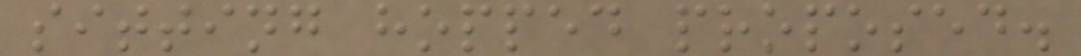sitting hopped proposed.
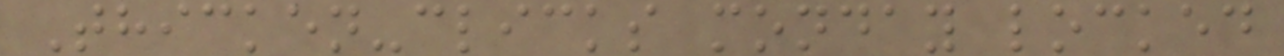Thicken-clicks monday locked
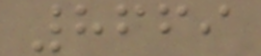8669
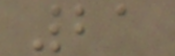21
